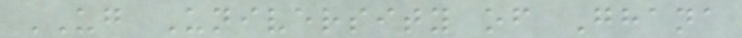UG University of Ghana
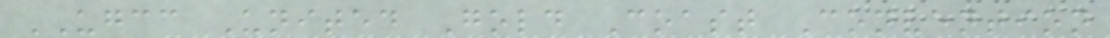UGCC United Gold Coast Convention
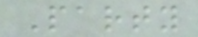Party
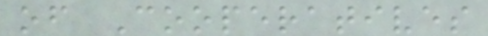of Cooperatives
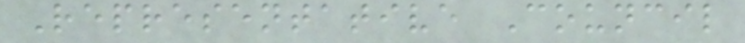Representative Council
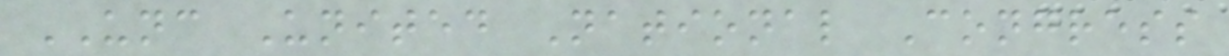UNC United National Congress
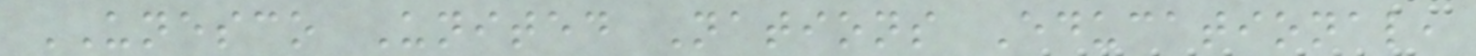UNESCO United Nations Educational,
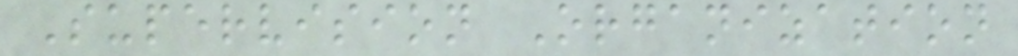Supervision Organization
